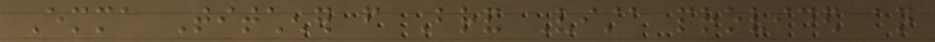Emma Titchener from Brand Vista provided an
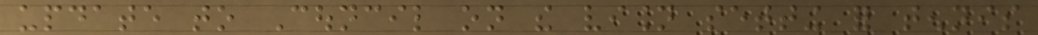update to Council on the vision setting for tennis
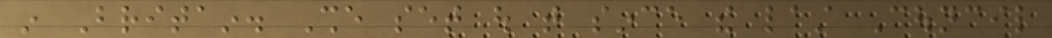in Britain. She set out that since the last Council
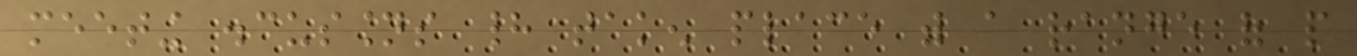meeting discussions had taken place with a range of people
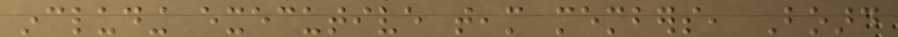including executive team members, Board
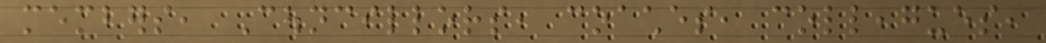members, Councillors, coaches, colleagues,
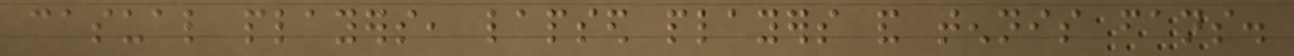casual players, lapsed players and tennis fans.
